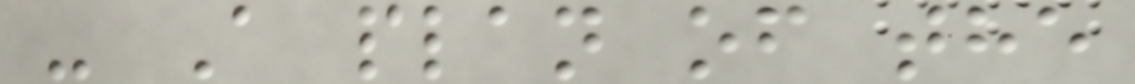- A plan of the
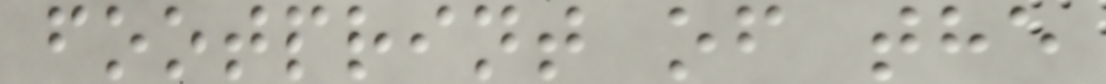footprint of the
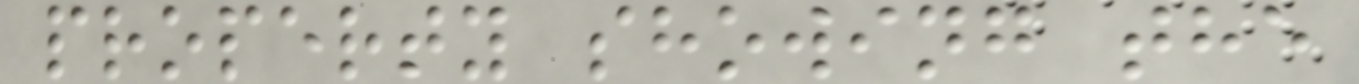property showing the
